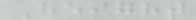Height
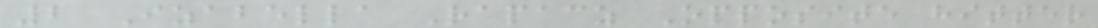2 Izabella Rapacz Opposite hitter
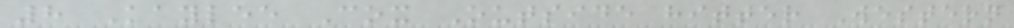8 Kaylee Cox Outside hitter Western
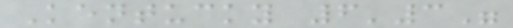Kentucky 6'3"
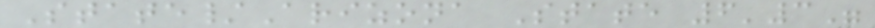State/Arizona State 6'3"
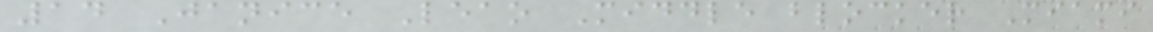14 Janice Leao Middle blocker Miami
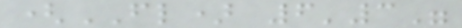(FL) 6'3"
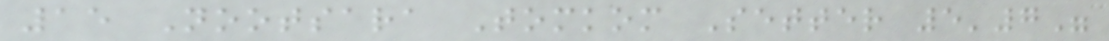15 Nootsara Tomkom Setter 5'7"
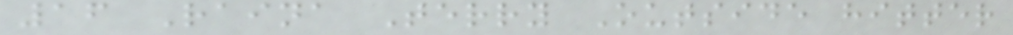16 Raina Terry Outside hitter
